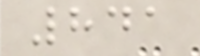841
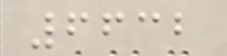6632
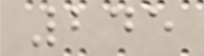245
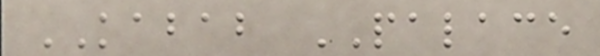KABAB PALACE
